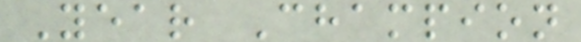Year Champion
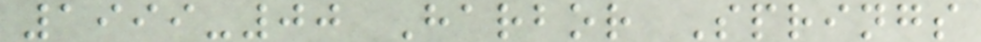1999-00 Harbor Springs
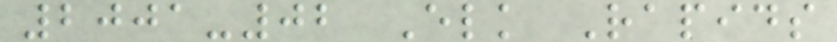2001-02 Elk Rapids
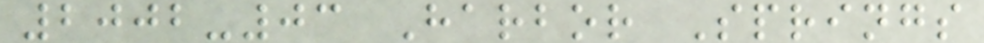2002-03 Harbor Springs
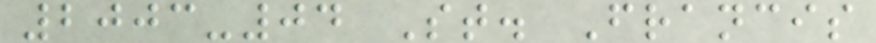2003-04 St. Francis
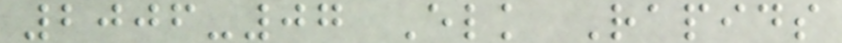2006-07 Elk Rapids
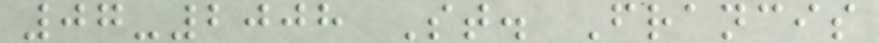07-2008 St. Francis
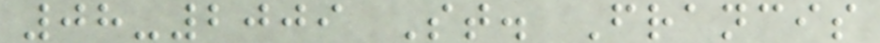08-2009 St. Francis
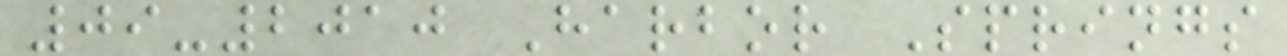09-2010 Harbor Springs
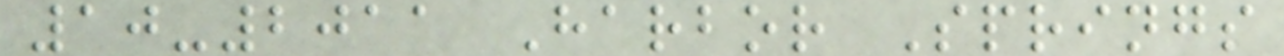10-2011 Harbor Springs
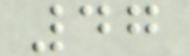47
